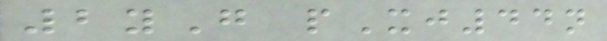2yG pXj44n
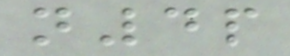n4p
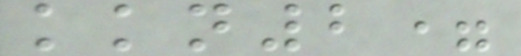kkn2=
